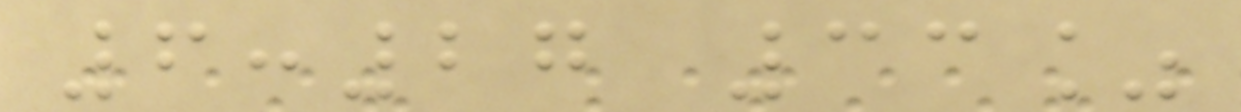6:27 33%
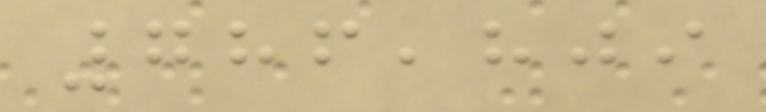786,809
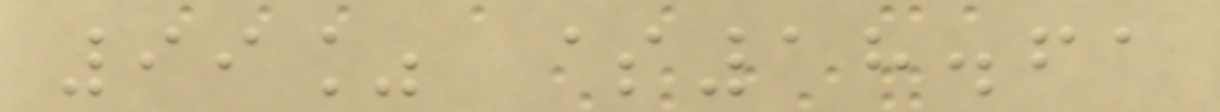99% $18.61
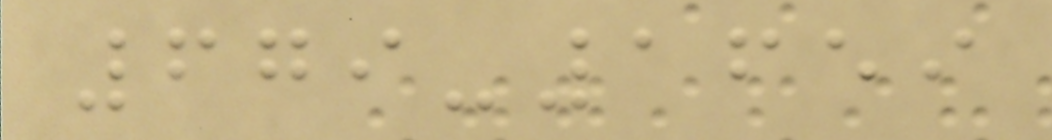679-1659
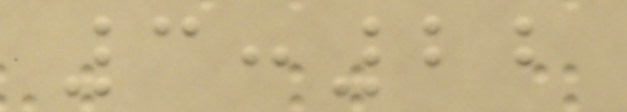3:22
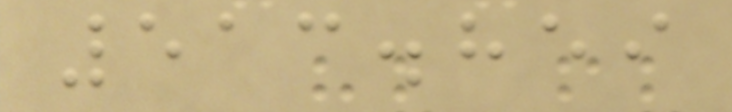513.859
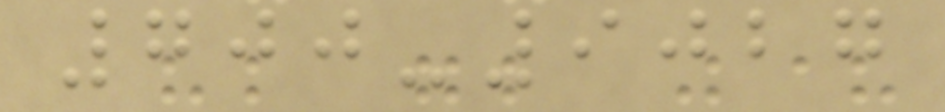700-9027
